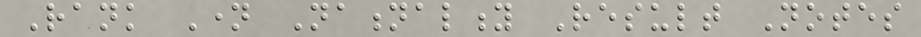Rank Name Nationality Result Notes
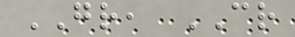GR, CR
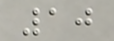10
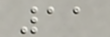11
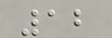12
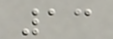13
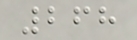268
